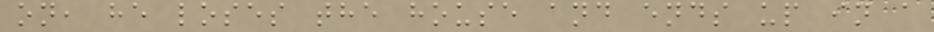on, he loses the house and ends up in a
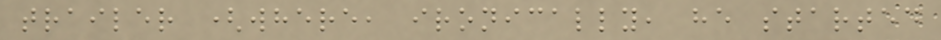trailer (where, ironically, he started
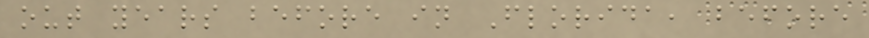out years before in Florida, before
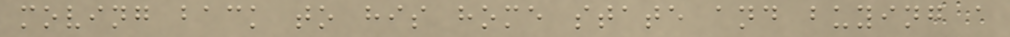moving back to his home state and buying a
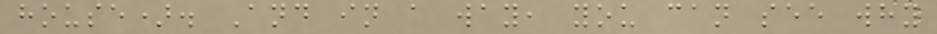house). And in a way, you can see why
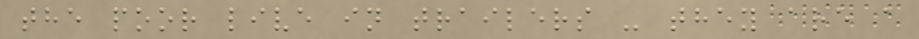the poor live in trailers - they are a
